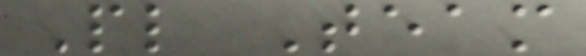Pl Team
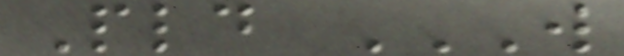Pld W
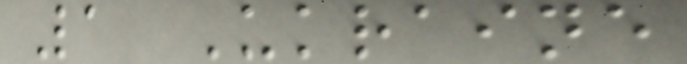1 Ukraine
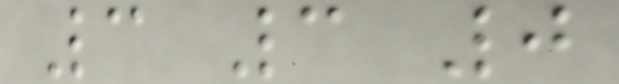3 3 0
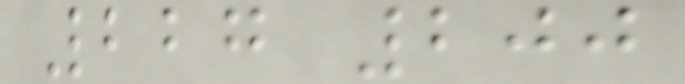227 200
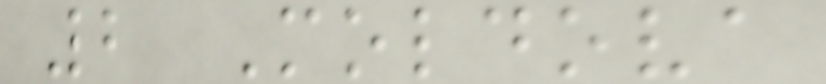2 Moldova
